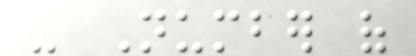- Number of
